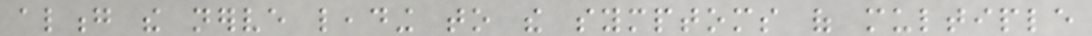along the nerve leading to the symptoms of multiple
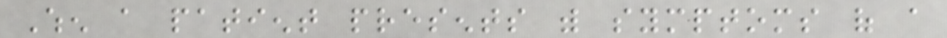When a patient presents with symptoms of a
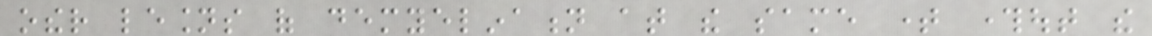other lesions of demyelination at the same time throughout the
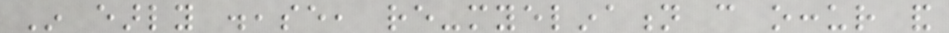In early disease, re-myelination can occur and
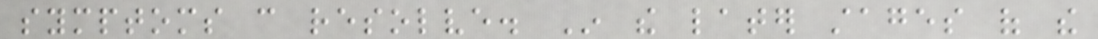symptoms can resolve. In the later stages of the
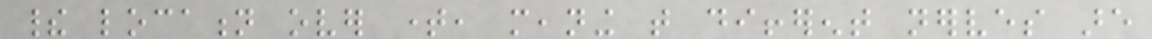their location over time, meaning that different nerves are
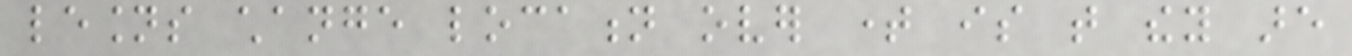lesions change location over time is that they are
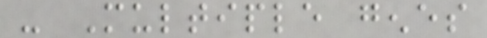- Multiple genes
